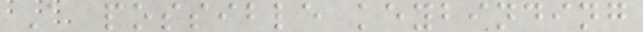A possible keybinding
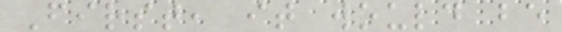First, it would be
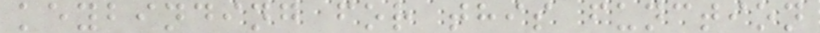keybinding for this function
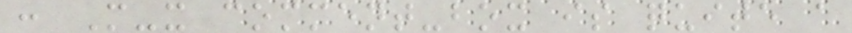: M-x comment-box is quite a
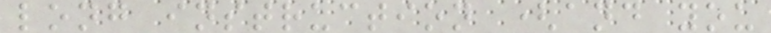long instruction (and you
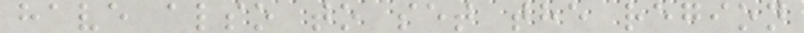have also to set the region
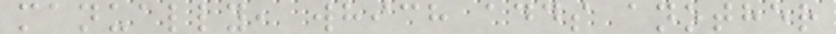manually, which adds another
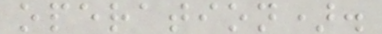operation).
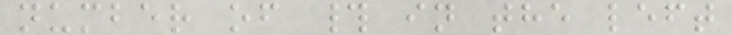number of # in the left
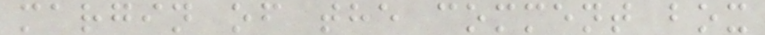margin of the comment box
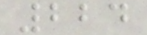224
